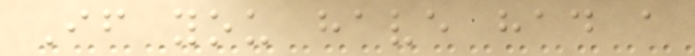If you have had a
